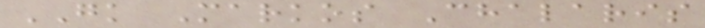GK Markos Chalaris
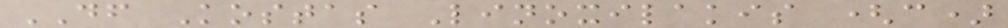DF Kostas Linoxilakis (c)
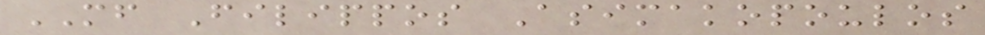MF Filippos Asimakopoulos
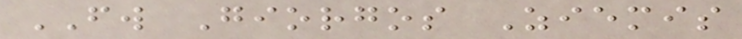FW Giorgos Ziemis
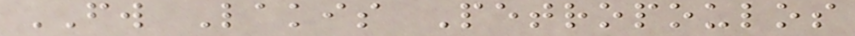FW Lakis Petropoulos
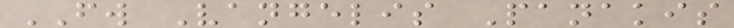FW Vangelis Panakis
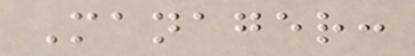Manager:
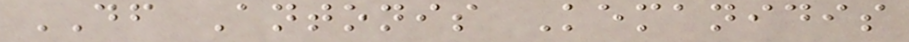DF Antonis Kemanidis
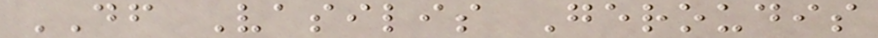DF Vasilis Geroudis
